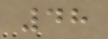48
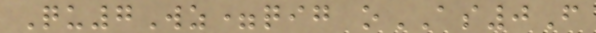Qu7Wz=qig oAS0F
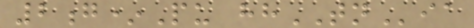2g*Pu hhTNia
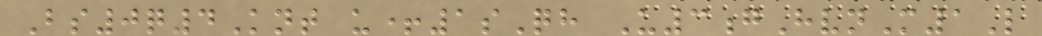Bs0q4Knt u+1sQh U3gHvnM1L
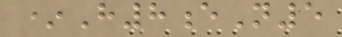*H8eN5
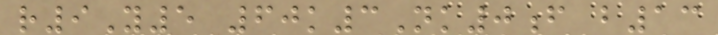r9Y5 60k3Nk0f b13
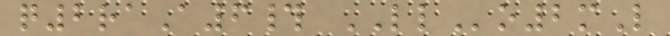q2raA6# LLo2mL
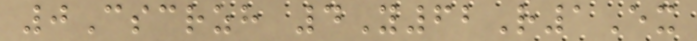0Cscrzh 4Y62R1Ex
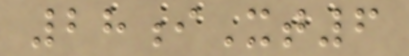28iXt6
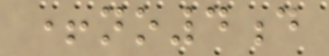+no4d
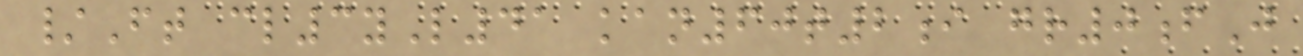/Ft cl3yL41 kan60t2i gr0fJ
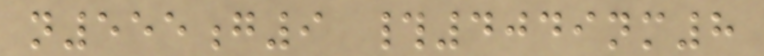n555g9 #4049nm8
